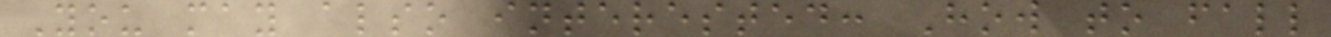You may also interested: How to fall
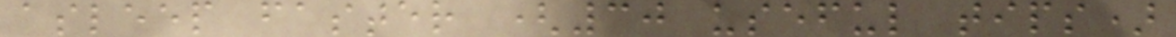asleep faster (30 useful tips)
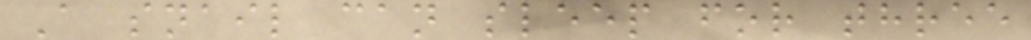A snail can sleep for three
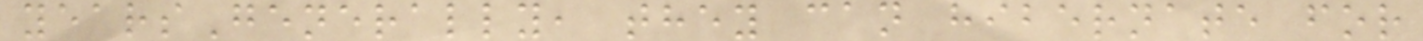yearsGenerally, they can hibernate for
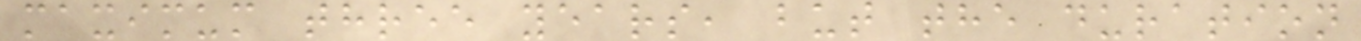maximum three years, but the duration
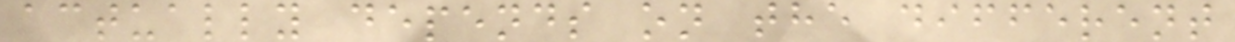actually depends on the different
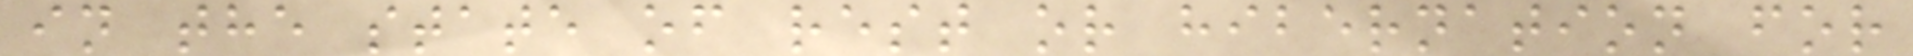in the state of rest or hibernation for
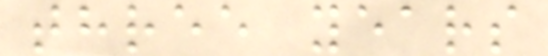three years
